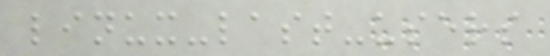linux-last-users
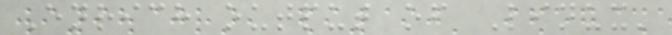Enrich output of Linux'
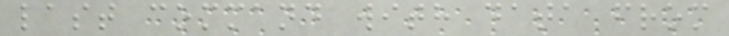last command with data from
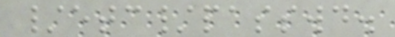/etc/passwd.
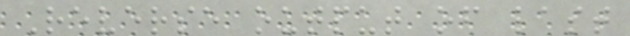Reverse output of last
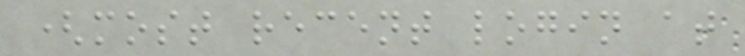(most recent login at
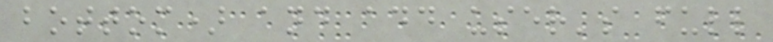bottom) and add user's full
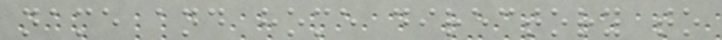name and home directory to
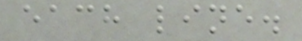each line.
